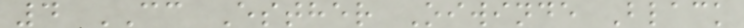4 CC Esther Oiwinde Black
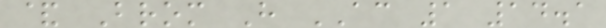& Brom H AC 1 14.1
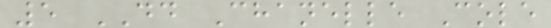5 DD Chanelle Cole
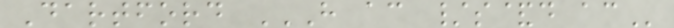Dartford H AC /S&D AC
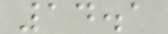14.1
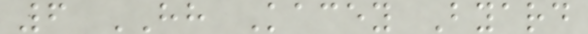6 HH Kacey Byard
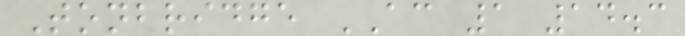Tonbridge AC 1 14.3
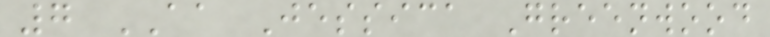7 AA Jessica Greenwood
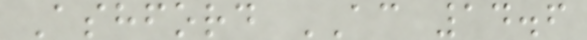Ashford AC 14.6
